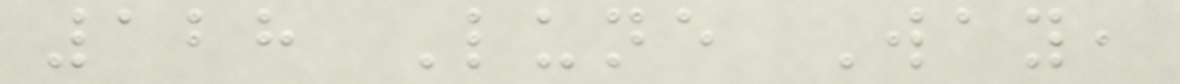128 Lune Way,
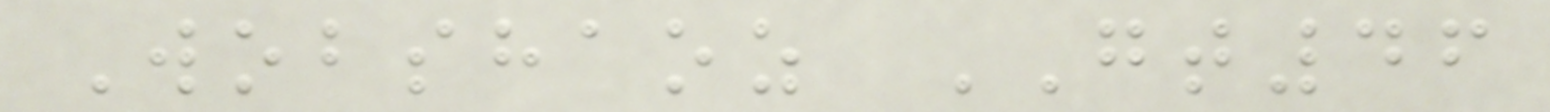Wobshaoz GT46
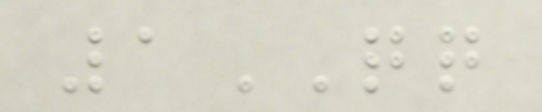1QQ
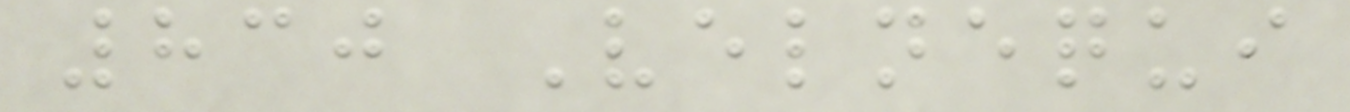830 Velnequi
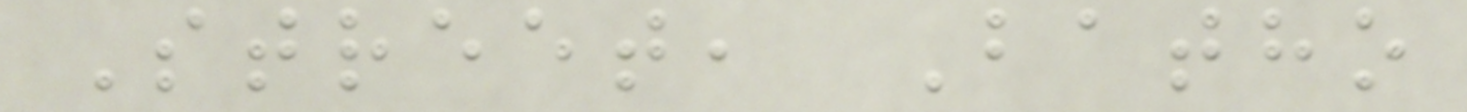Street, Batho
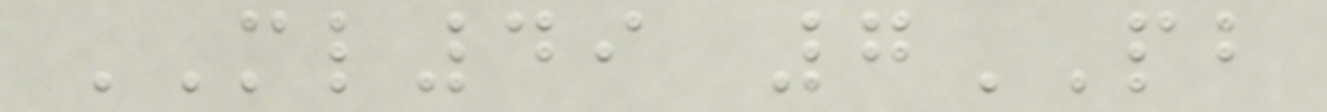ML49 7PB
